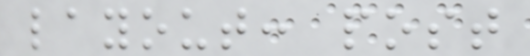layout: post
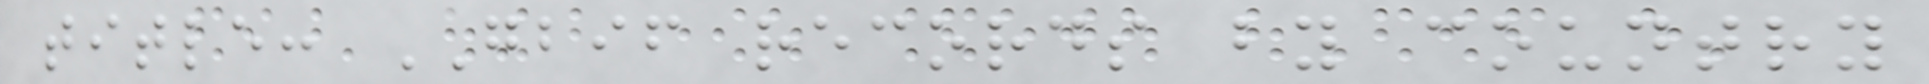title: GBIF records by country
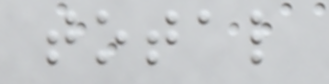total
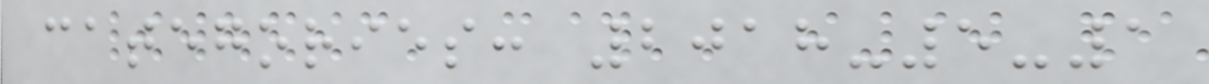categories: 2018-5-1
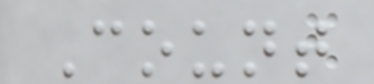Count
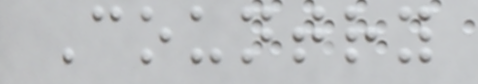Country
